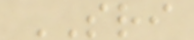SRI
